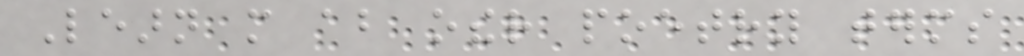Learn more about other poetry terms
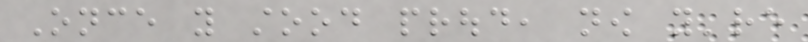Once you stood proud, now you're
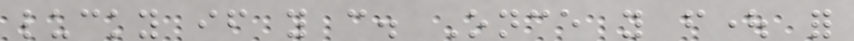lucky if you can. Once you fought for
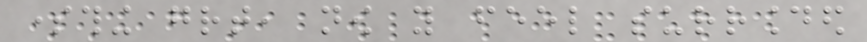something great, now you feel surrounded
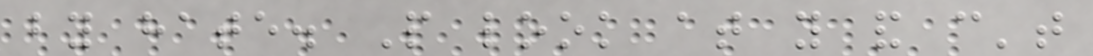by hate. People look at you and can't
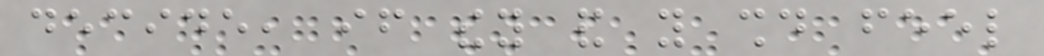decide, if they and you should feel
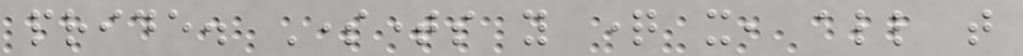pride. Sometimes you question it, all that
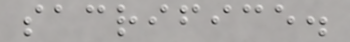sacrifice.
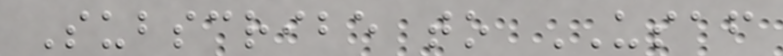Subscribe to USAF
